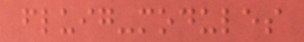fluig-modules
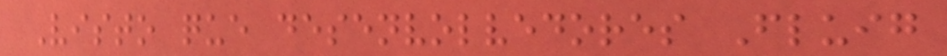Visto que desenvolvedores Fluig
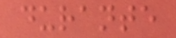durante
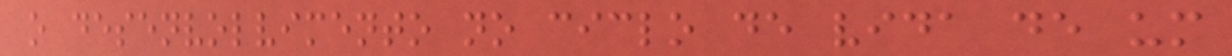o desenvolvimento no ciclo de vida de um
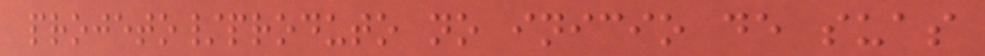projeto/produto no inicio de suas
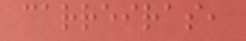carreiras,
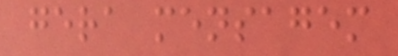gera mensagem
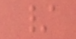/
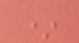*
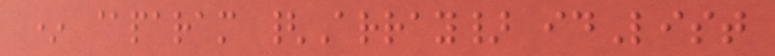* @param {Array} idList
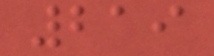219
